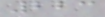223
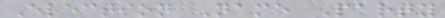Election Name Party
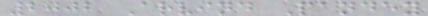2002 Arvind Pandey
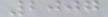2007
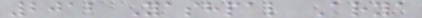2012 Yashpal Arya
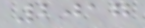2017
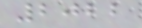2022
